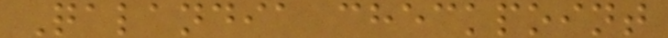Qalandia checkpoint
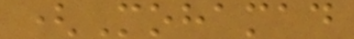(Mohamad
